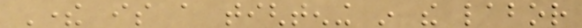There is a tightening in the labor
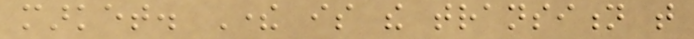market. There is the transition that
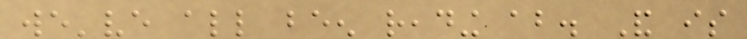we've all been reading about. And is
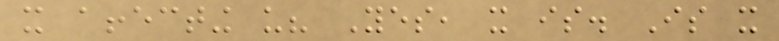it affecting us? Yes, it is. Is it
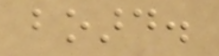board.
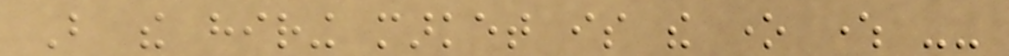But the hiring market is the one where --
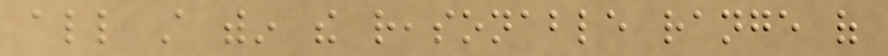all still within the reasonable range of
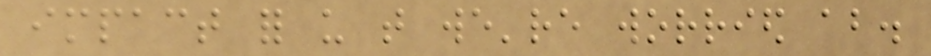impact for us that we're worried about.
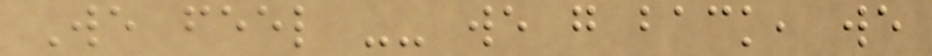We feel -- we go back, we
